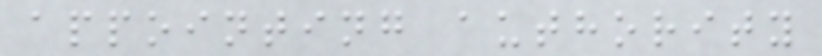appointing authority
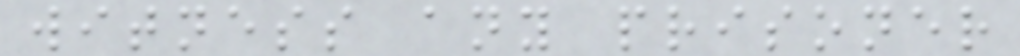witness any prisoner
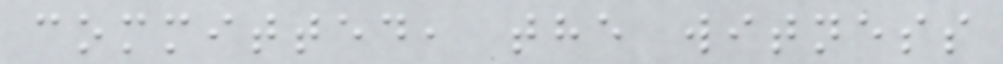committed, the witness
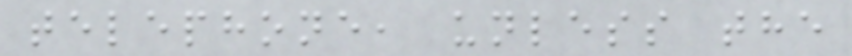telephone, unless the
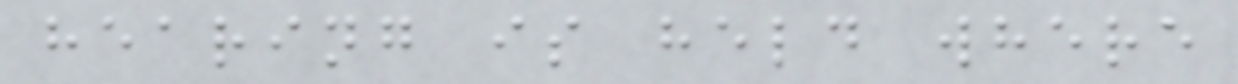hearing is held where
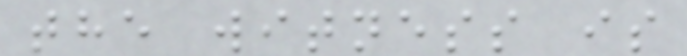the witness is
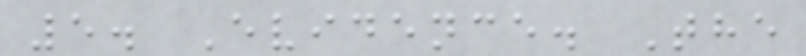5. Evidence. The
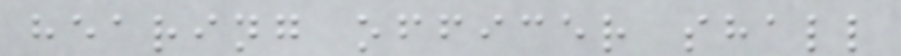hearing officer shall
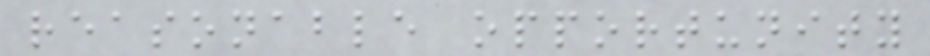reasonable opportunity
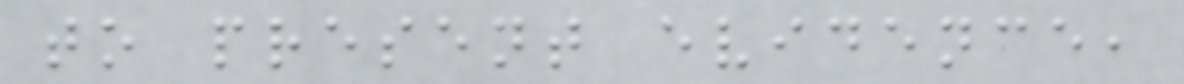to present evidence,
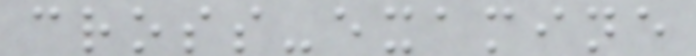cross-examine
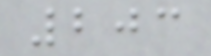203
